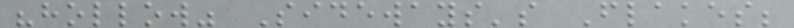"hollow" Sideways's Flakes;
